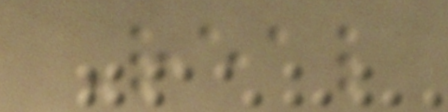Real
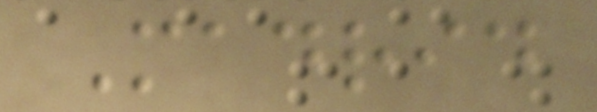Madrid
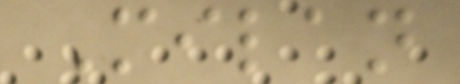Milan
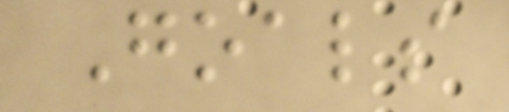Goals
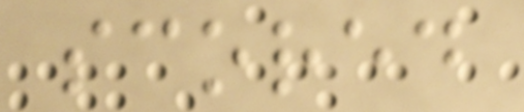scored
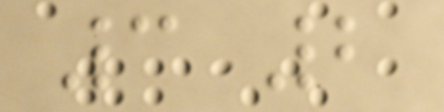3 2
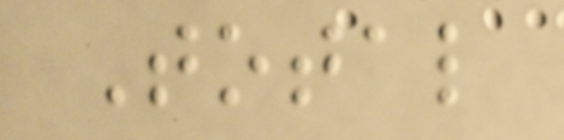Total
